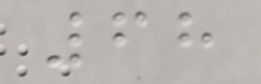68
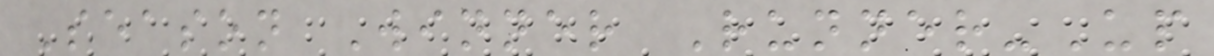Season Winner Runner-Up
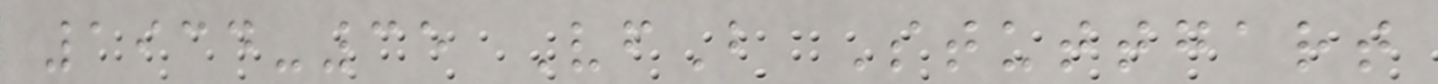1934-35 VfB Stuttgart
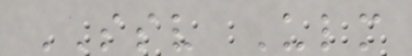SSV Ulm
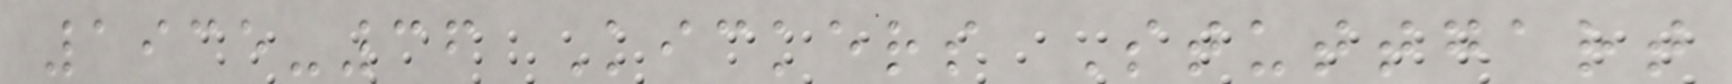1935-36 Kickers Stuttgart
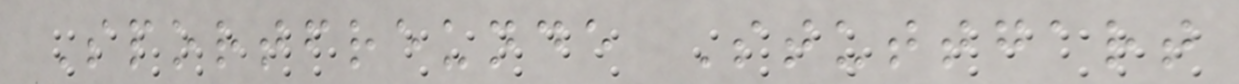Sportfreunde Stuttgart
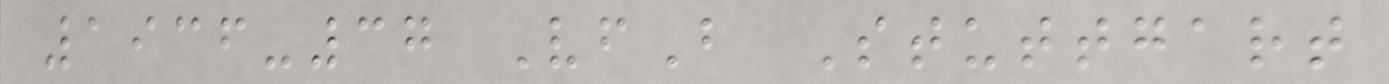1936-37 VfB Stuttgart
